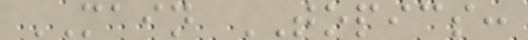MAIN TOPICS:
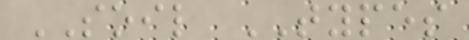SOIL TYPES
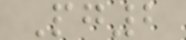Pg2
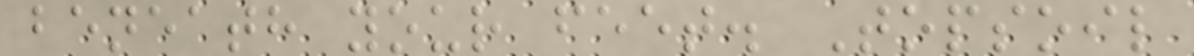beneath your feet. Topsoil
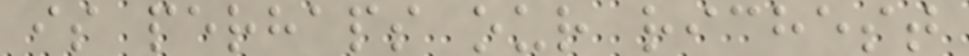is perhaps our richest
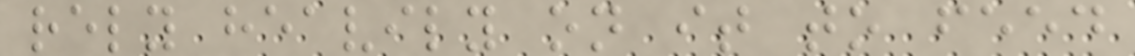rely heavily on it to feed
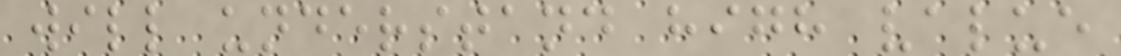will understand high value
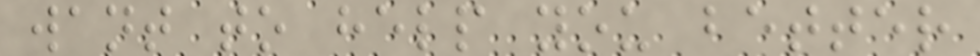want to help you better
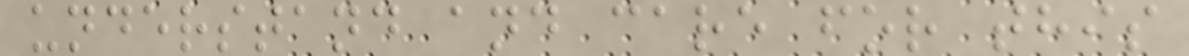understand and care for this
